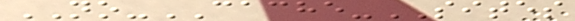NO-CACHE-SITES
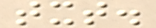txt.
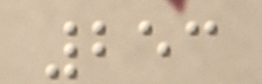253
